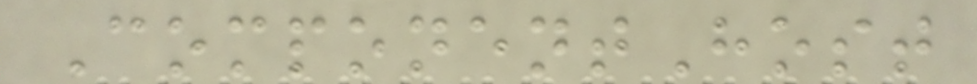ComponentHost
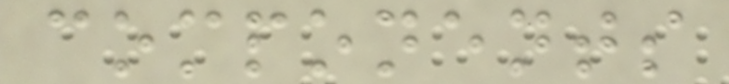components
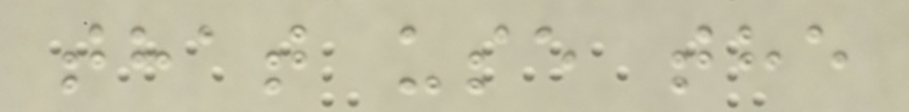that use the
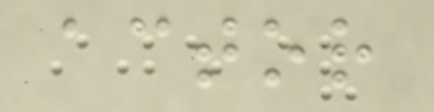actor
